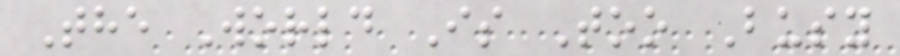The World Is Too Busy
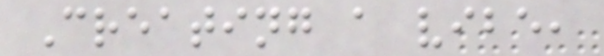Creating a vibe,
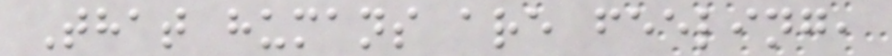That humans are feeling,
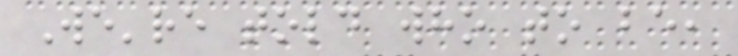We're told who to be,
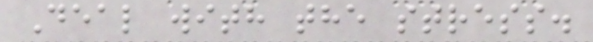Deal with the stress.
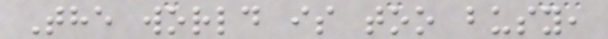The world is too busy,
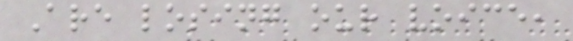Are losing our voice,
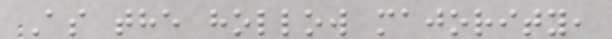As the hollow majority,
